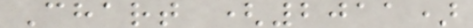Chart (2011)
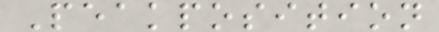Peakposition
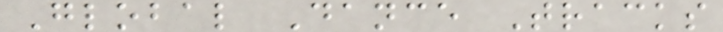Global Dance Tracks
